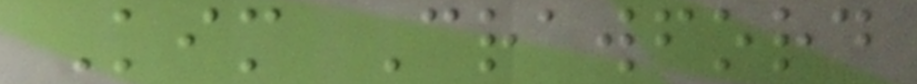Kim Crawford
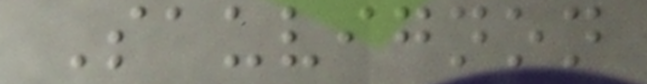Sauvignon
